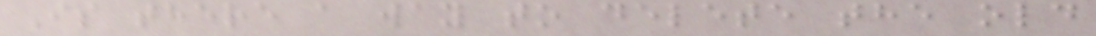Is there a way to delete the old
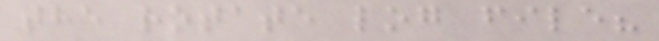the rotate log file?
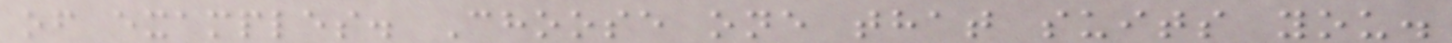of examples. Choose one that suits you.
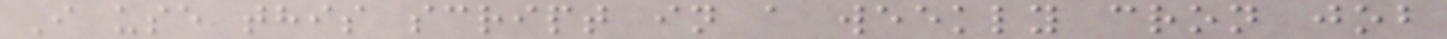I use this script in a weekly cron job
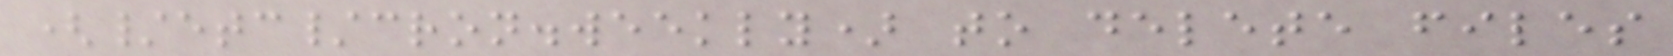(/etc/cron.weekly) to delete files
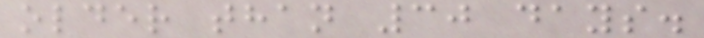older than 30 days.
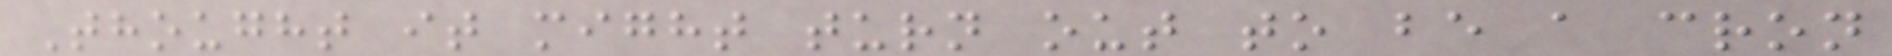Thought it might turn out to be a cron
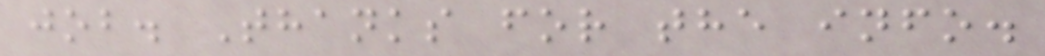job. Thanks for the info.
